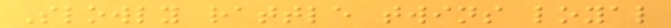Slowly rattle twins loyal
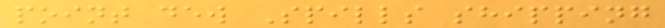point dew Spills shipping
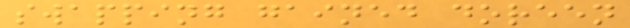swapping gained doreen
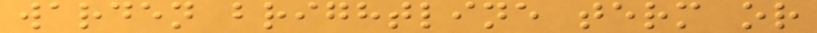warden brightline term or
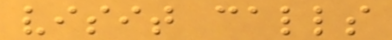visit calls
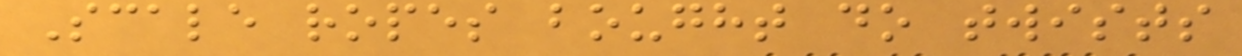Scale ropes bought do twists
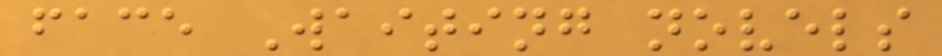face Waiting novels
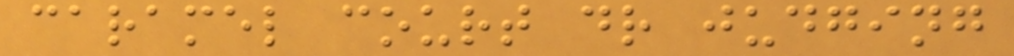caramel court dr judging
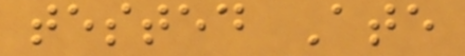tested Ate
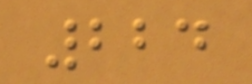224
